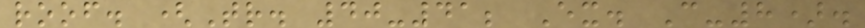roof. (Tr. 40-41; Ex. C-8).
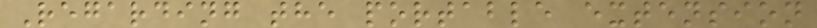Regarding the portable extension
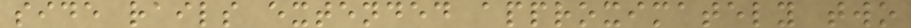side rails extended approximately two
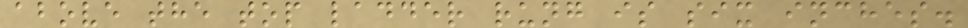above the top ladder rung is six inches.
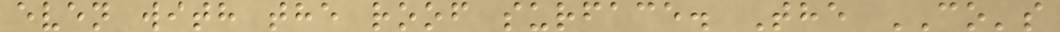even with the roof surface. The CO's
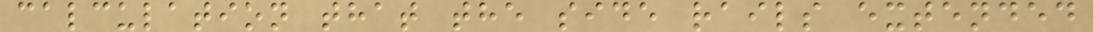calculation that the side rails extended
